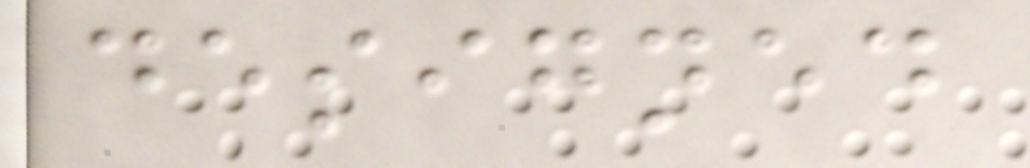designed
